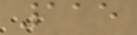115
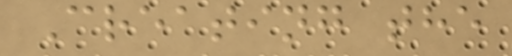Creating the
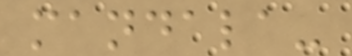mandala-
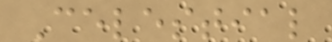Celestial
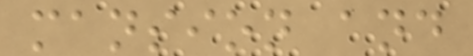mansion and
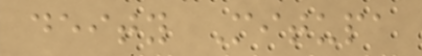deity Mitupa
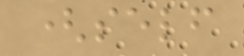(self
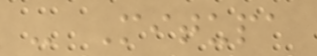- Mitupa
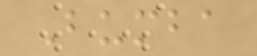Bumba
